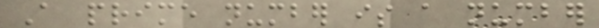A prime number is a number
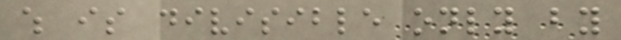which is divisible only by
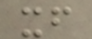itself
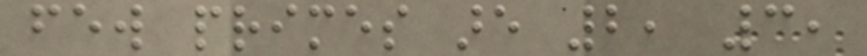few primes are 2, 3,
